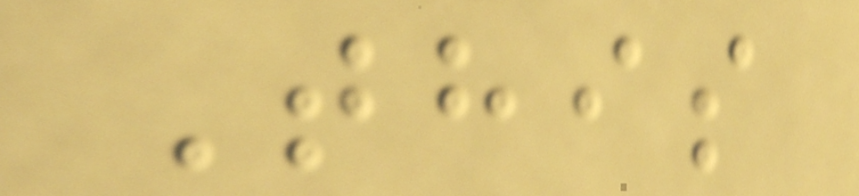This
